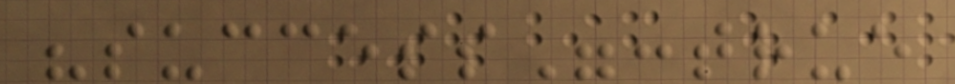"success":true
